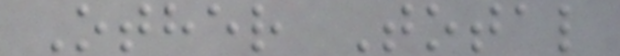Other Total
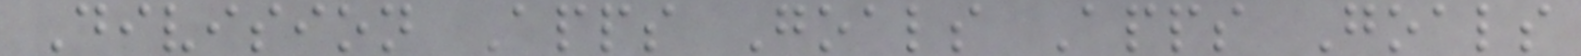Division Apps Goals Apps Goals
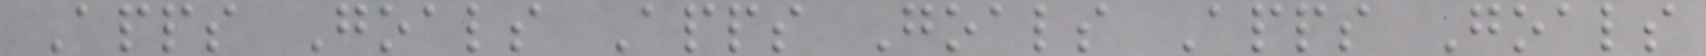Apps Goals Apps Goals Apps Goals
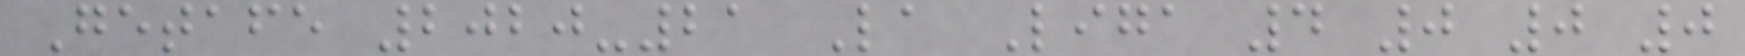Getafe 2020-21 La Liga 4 0 0 0
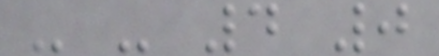- - 4 0
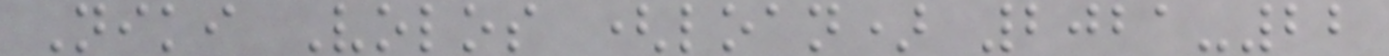Niki Volos (loan) 2021-22
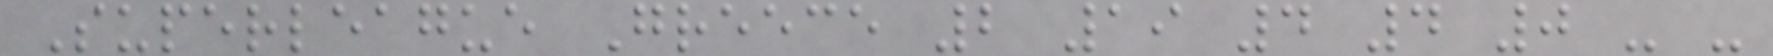Superleague Greece 2 19 4 4 0 - -
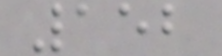152
